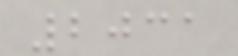2031
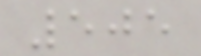505
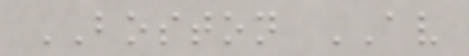BOSTON AV
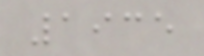1935
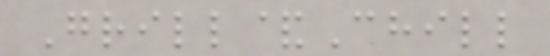Grill&Chill
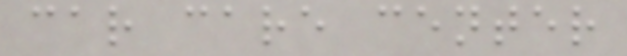car care center
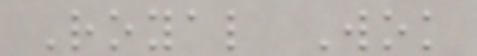Royal Wok
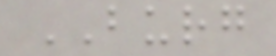BURG
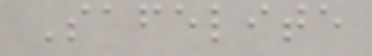Safelite
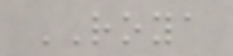ROYA
